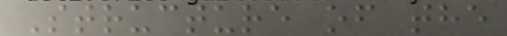Structure of the
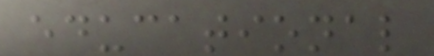educational
